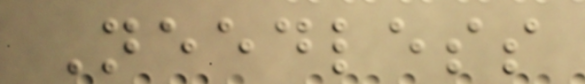Needless
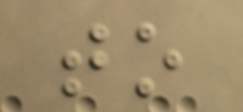to
